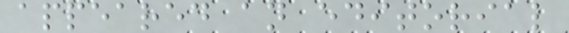appeared an editorial
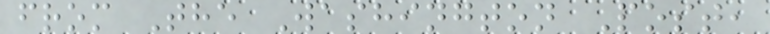from The Washington Post,
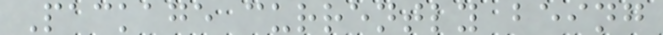Package currently being
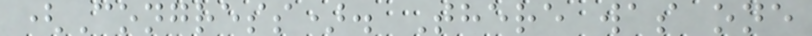(Congress). There was one
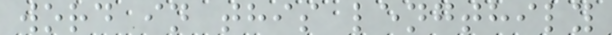word in this lengthily
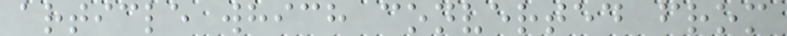article which converted from
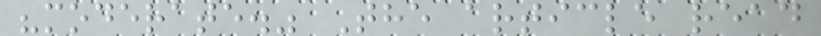"moderate." The article read
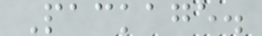Package.
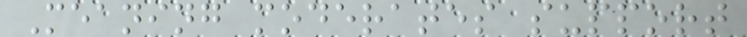Meaning moderates support
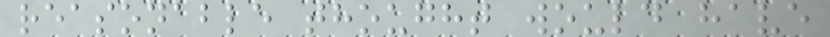reasonable thought would have
